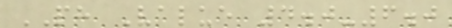PH Value 4.0-6.0
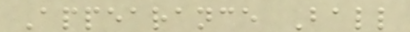Appearance Ball
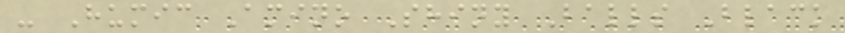- Humic Amino Shiny Balls Black
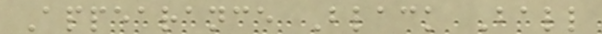Appearance Black Ball
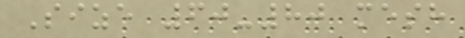Size 60-80 mesh
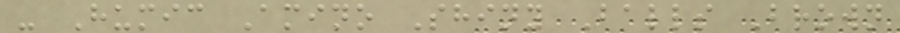- Humic Amino Shiny Balls Brown
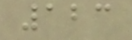123
